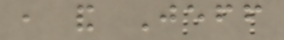, and Jeff
